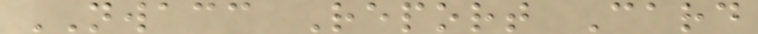NWACC Report Card
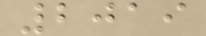2019
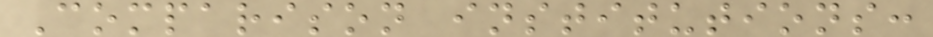Comparison institutions:
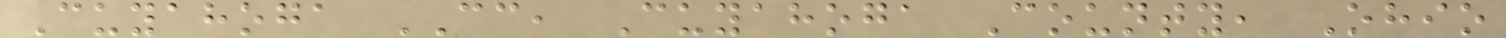Cuyahoga CC, Cuyahoga County, Ohio
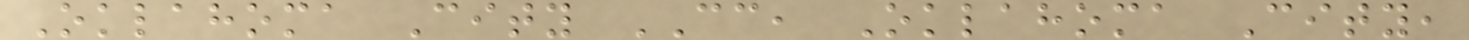Oklahoma City CC, Oklahoma City,
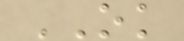OK
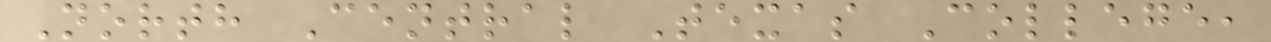North Central Texas College,
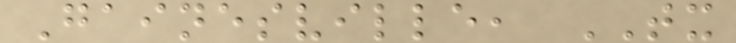Gainesville, TX
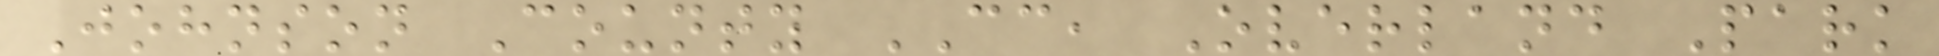Johnson County CC, Overland Park
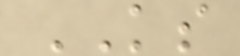KS
